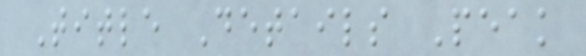Title Details Peak
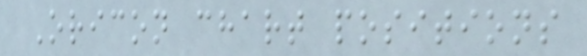Oricon chart positions
